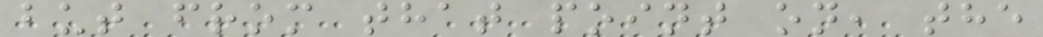but from that point on, the
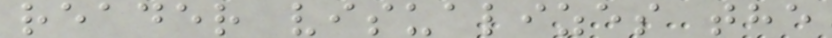reader visualizes the
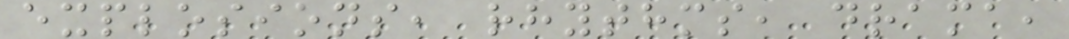explosions, rhythms, drama,
